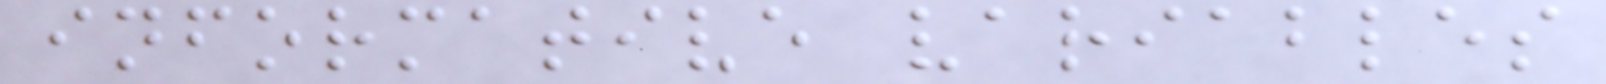informative variables
